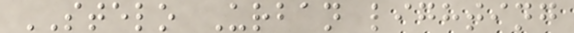STELO Urban lighting
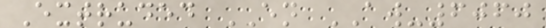Extruded EN AW-6060
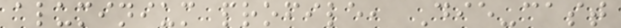aluminium profile, Die-cast
